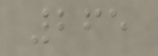265
